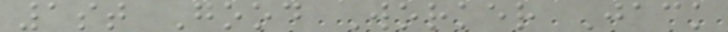1st Good Worker Jack
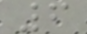6
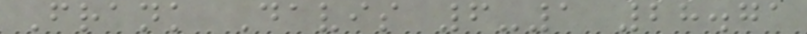Frank Davis 6-1 28.71
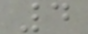4
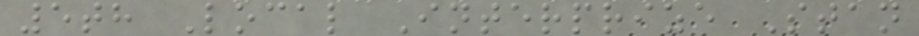5th Local Interprize Stan
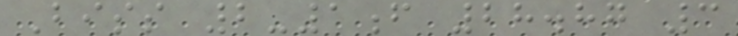Biss 2-1f 28.87 3
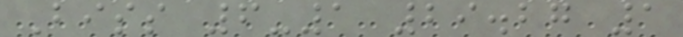Biss 6-1 29.27 1
